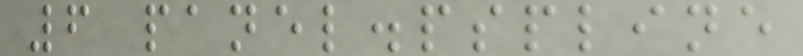6 panel.pspline
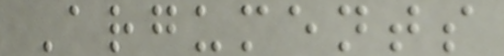Arguments
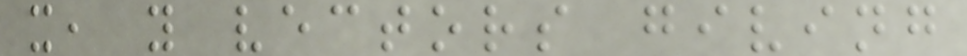x, y vectors giving
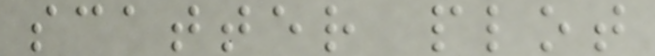scatter plot
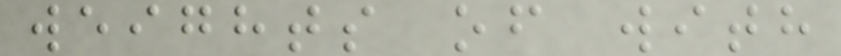weights of with
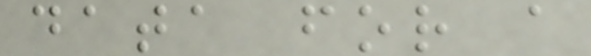data for a
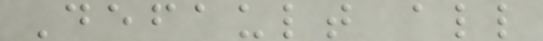Default all
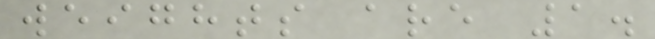weights are 1.
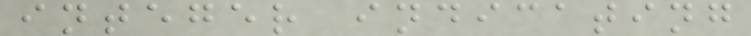integer indicating
